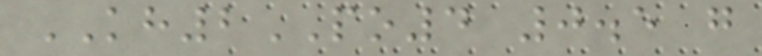KH2PO4 0.5 g
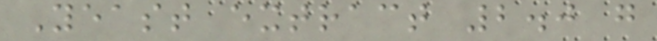Yeast extract 2.0 g
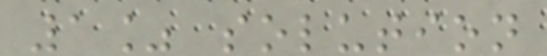1% solution
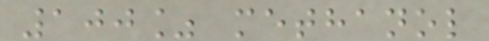100% methanol
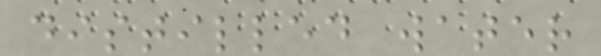distilled water
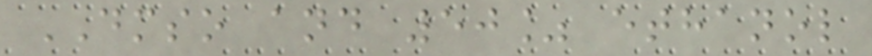DMSO and 50% ethanol
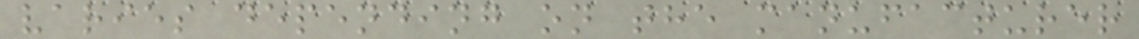varies depending on the manufacturer
